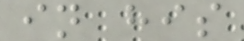in his
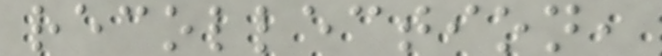recollection,
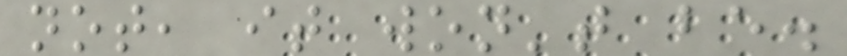not, it won't be.
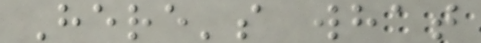Here's what
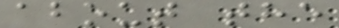about the
